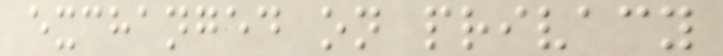exchanged on privacy
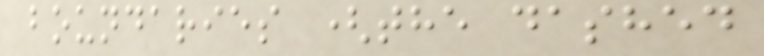boundaries (the dashed
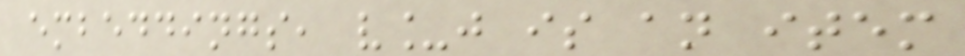embeddings, v_j is an item
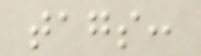tags:
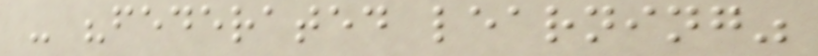- "federated learning"
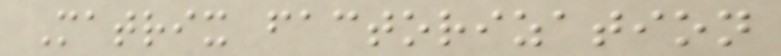Matrix factorization
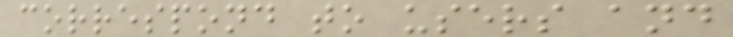correspond to users and
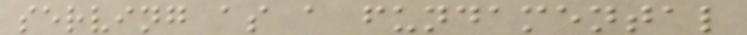serving as a fundamental
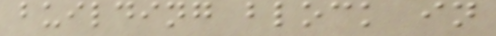building block in
